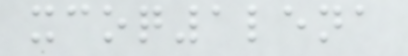xcoq1lena
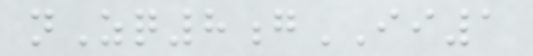nZq8gII1
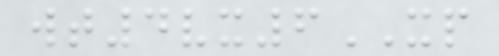wt4vx6XP
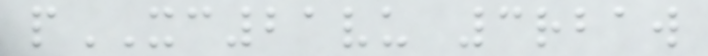pXC21vu 3rbaw
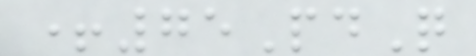+75PdQ
